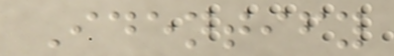Identify
